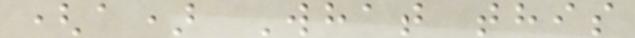(a) What this
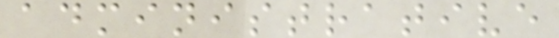administrative
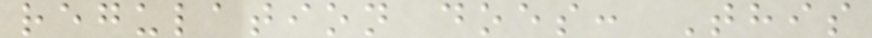regulation does: This
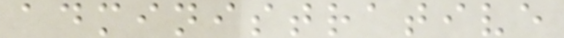administrative
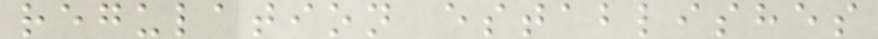regulation establishes
